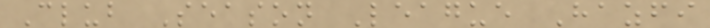Club Season League Hazfi
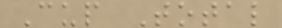Cup Total
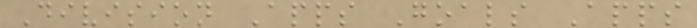Division Apps Goals Apps
